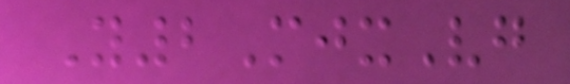Y2MjxVg
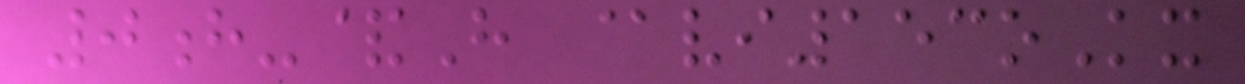0h-&H @vi153oKx
